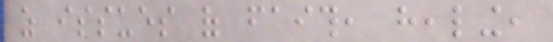as issues of faith, healing,
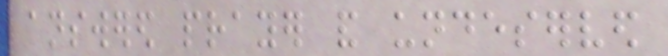answered prayer and undeserved
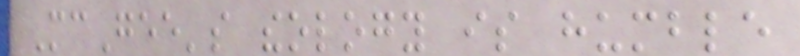McGee's theology is humble
